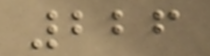226
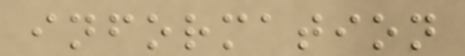information
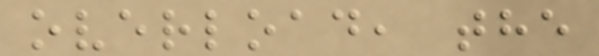overload, the
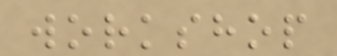workshop
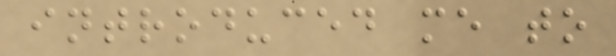introduced me to
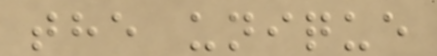the unique
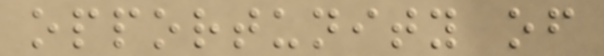opportunity of
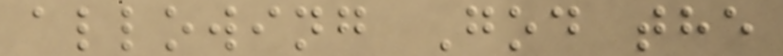allowing God the
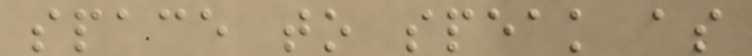space to speak as
